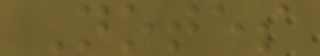Notes
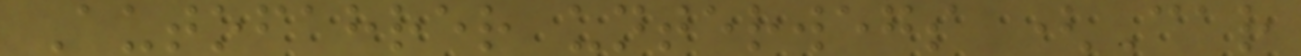Autofahrer unterwegs (Car
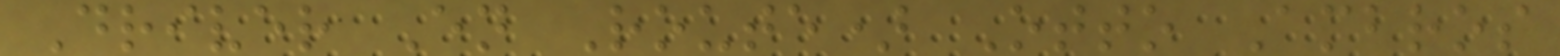Driver En Route) Otto Ambros
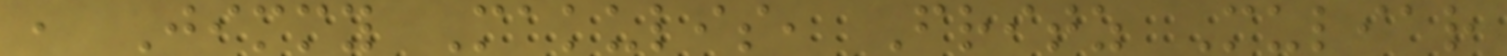, Jimmy Makulis, Fritz Muliar
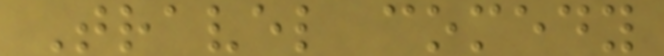Travel comedy
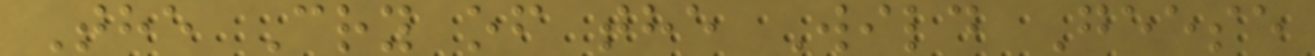The Cry of the Wild Geese
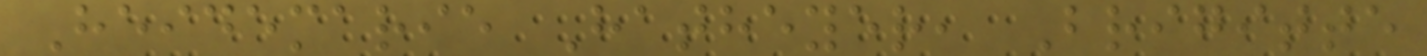Heidemarie Hatheyer, Brigitte
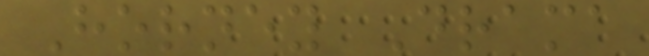Horney Drama
